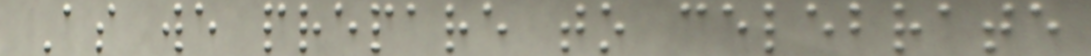As we prepare to celebrate
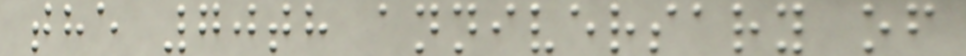the 70th anniversary of
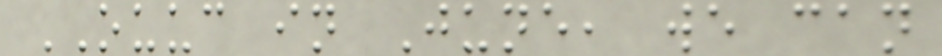OUUC in June, we can
